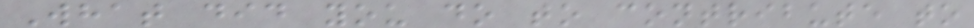What did you do to contribute to
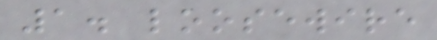1. loosewire
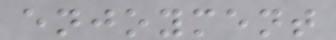enjoyment
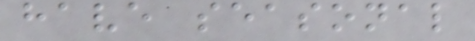have seasonal
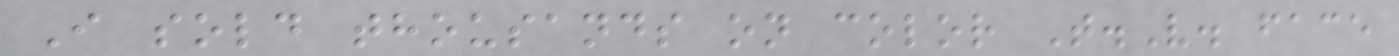I sold thousands on color T.V. face
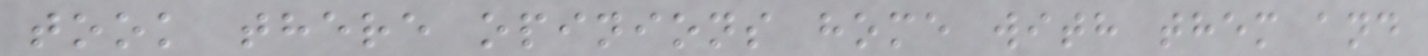took there opinions home with them and
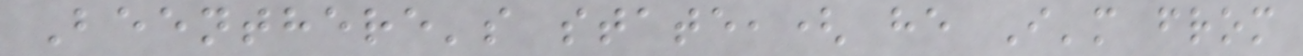Beenthere's state,( he I'm from
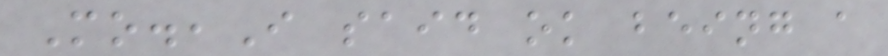Mo.,I said ok being a
